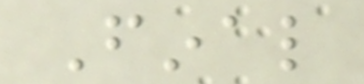Final
